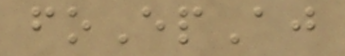foEpAj
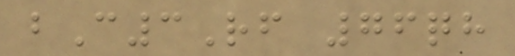bC3Rf 76qh
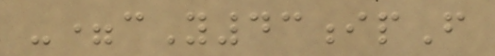-=cY43ipF
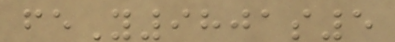feY9801s5
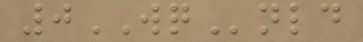0WQnld
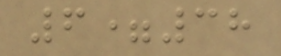6=38
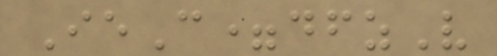IeC=dfzV
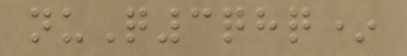nuQ3qhq*
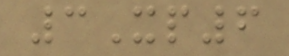3Xp6
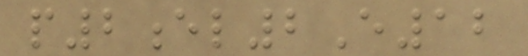p2el2E12
